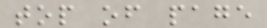top of page
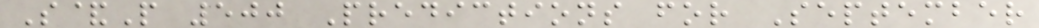S&P 500 Predictions for September
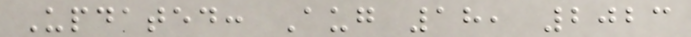Updated: Aug 18, 2023
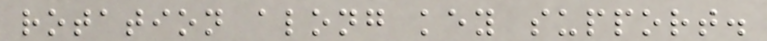rotation along key support.
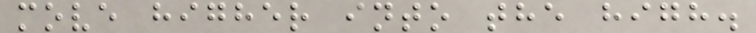move higher into the high.
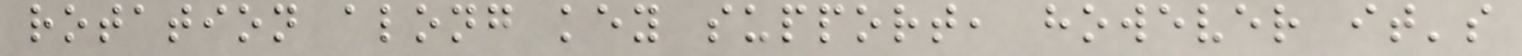rotation along key support, however it's
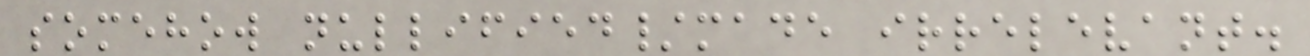somehow nullified/made irrelevant.
